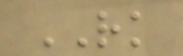RK
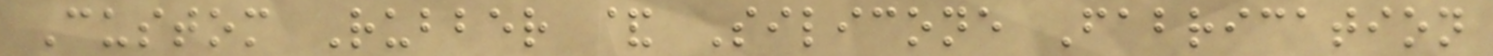Custom Rubber & Silicone Fabrication
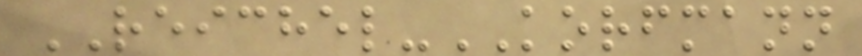REICHEL-KORFMANN
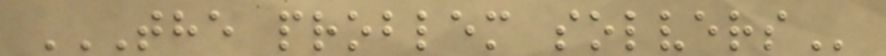THE PROBLEM SOLVERS
